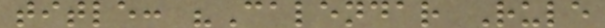title: "Calendar Rule
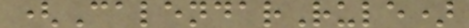(CalendarRule)
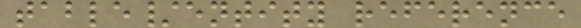table/entity reference
